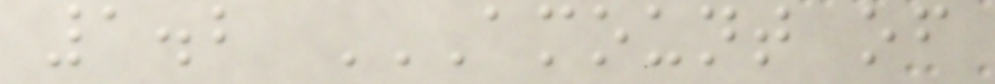1.2 AMOUNT OF
